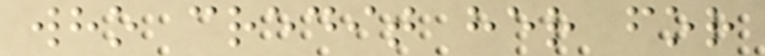who credit her for
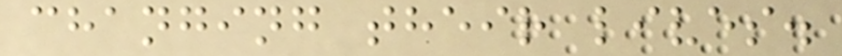changing their lives.
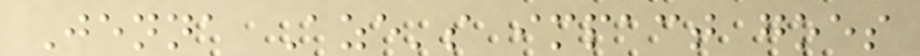Jenna Aze's impact goes
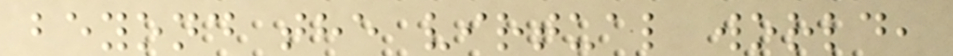beyond the virtual world,
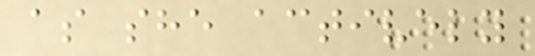as she actively
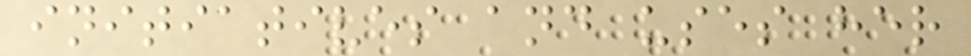initiatives and uses her
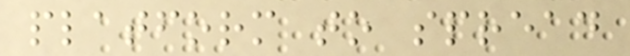platform to spread
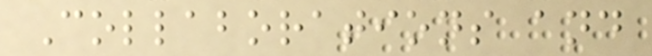Collaborations and
